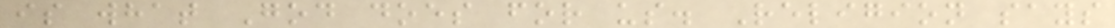is what God does for us. Religion says
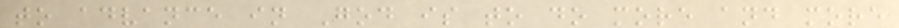to advance in God is to do more and more
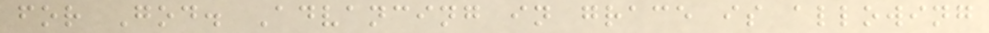for God. Advancing in grace is allowing
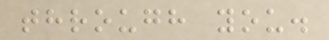through you.
